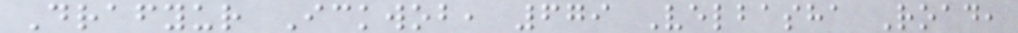Drafyur Ickwob, 679 Velbasha Road,
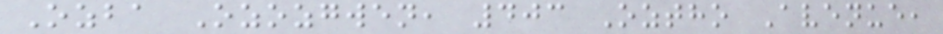Ozba Ozozgwen, 403 Oztho Avenue,
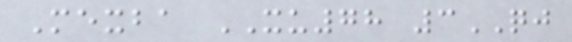Mexba XU78 3QJ
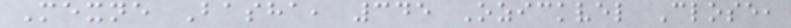Mexne Basha, 345 Ozickvel Close,
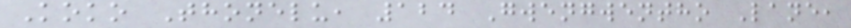Koko Thonelu, 124 Gwengwentho Lane,
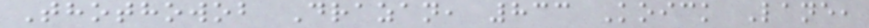Thothowob Drazan, 833 Koick Lane,
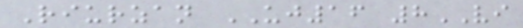Riurzan UJ16 8VI
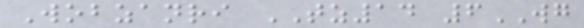Wobzanri TZ14 6WG
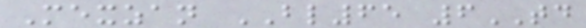Mexzan BL65 6TD
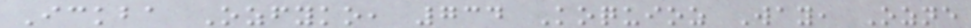Ickba Ozfyko, 734 Koquioz Way, Ozne
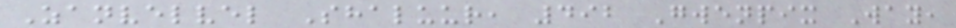Zanvelvel Shaluur, 492 Gwenpix Way,
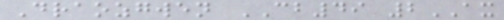Draozgwen CB49 2AX
